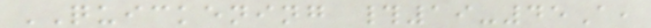QUICKENING #19-45A,
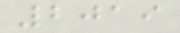2019
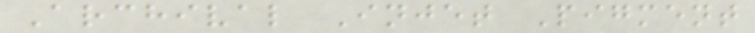Archival Injet Pigment
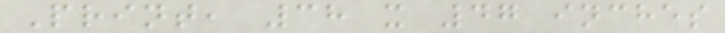Print, 38 x 47 inches
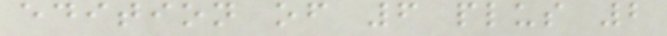edition of 6 plus 2
